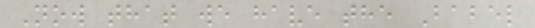Now that we have the Babel
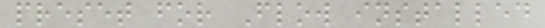preset for Flow installed
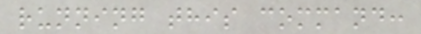running this command:
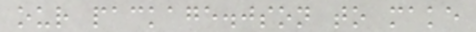our package.json to make
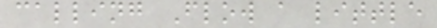calling Flow a little
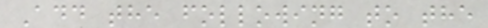Add the following to the
